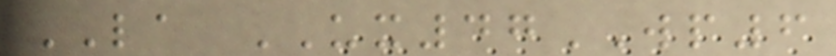LA UX47WP6
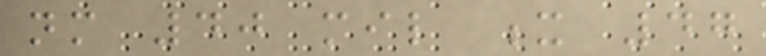nm 40 mil x 47
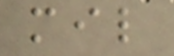mil
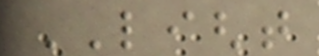LIGHT
